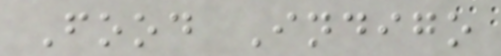Food Indigo
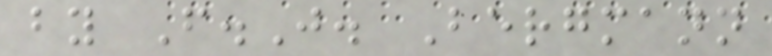by F.J. Bergmann
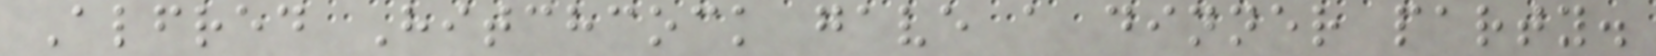Alfred Hitchcock gave a dinner party.
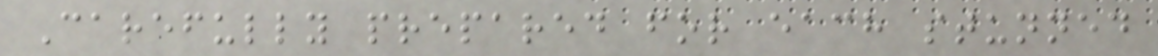Carefully prepared for each stunned
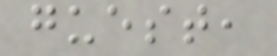guest,
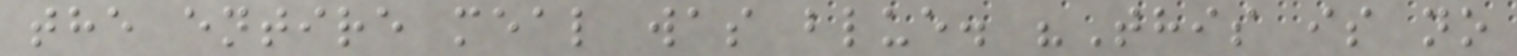the entire meal was blue. "This is no
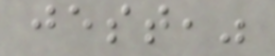jest,"
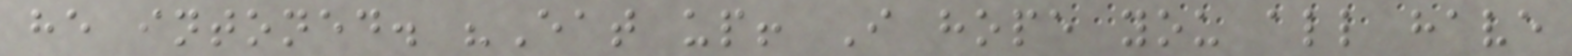he intoned. "Eat up! I hope you all have
